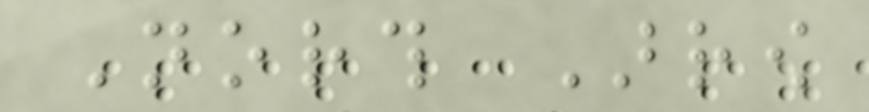North Arrow
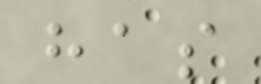has
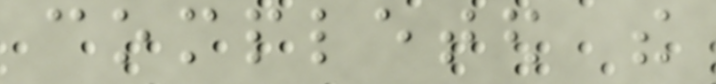completed the
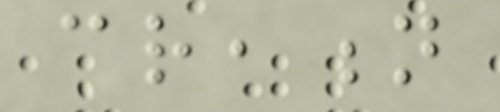creation
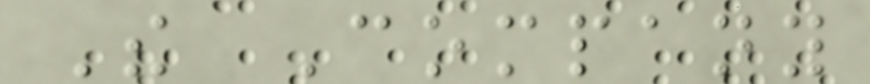The Company
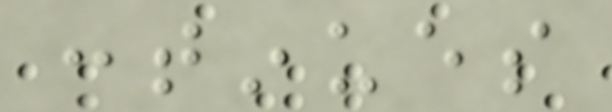continues
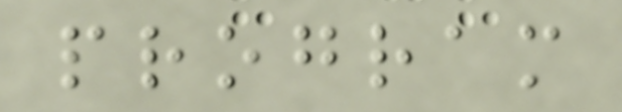program
